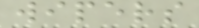wipers
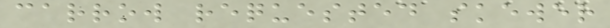carrow requested skewer
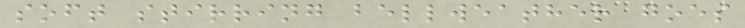soft stirring bellweather goes
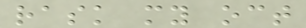rask my oct
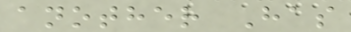another Has
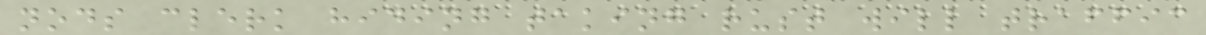nods clerk hiding taking rust will traffic
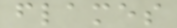flames
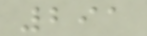291
